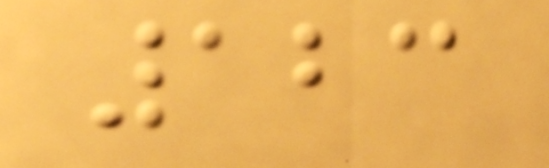123
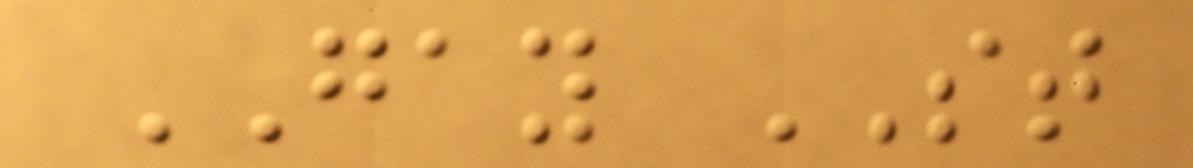GAY ST
